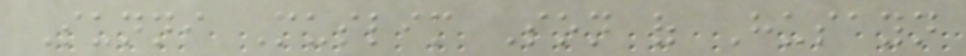Sunni Muslim Son of Husayn
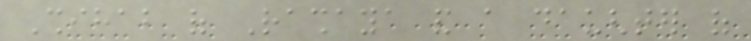Shihab of Rashaya and a daughter of
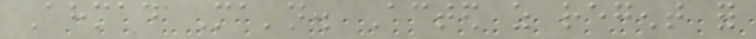Ahmad Ma'n. Acted as regent for
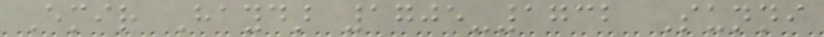Emir Haydar 1705-1732 Sunni
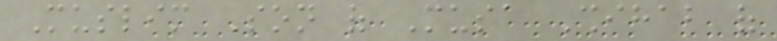Muslim Son of Musa Shihab of
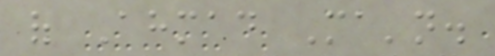of Ahmad Ma'n.
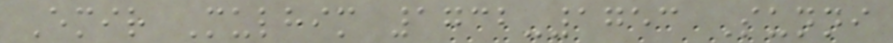Emir Mulhim 1732-1753 Sunni
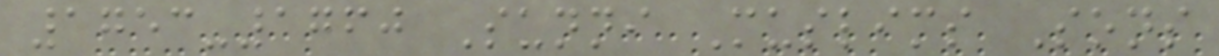1753-1760 Sunni Muslims Sons
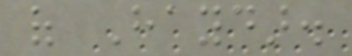of Haydar.
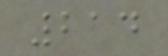214
